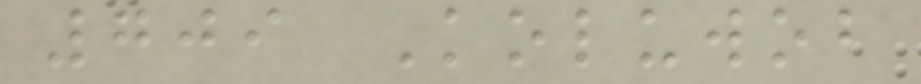709 Koluwob
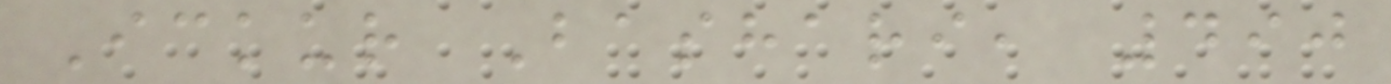Ickur Bashari, 490
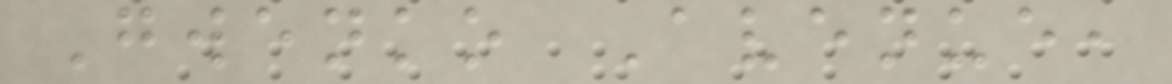Gwenko Avenue,
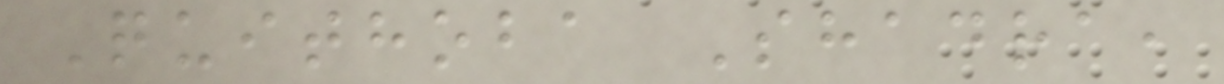Quithoba Shadra,
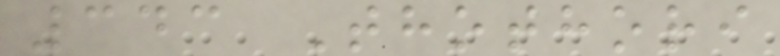343 Thothori
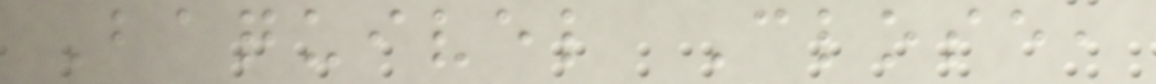Baquivel Close,
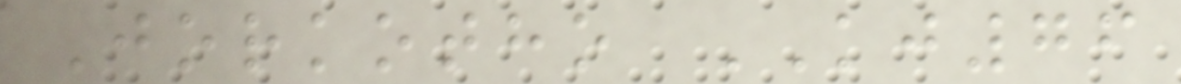Jorkotho KJ76
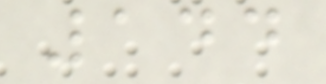144
